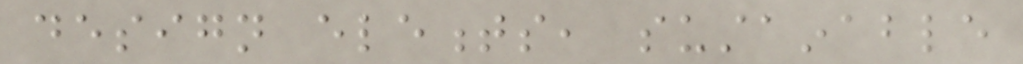design elements, sustainable
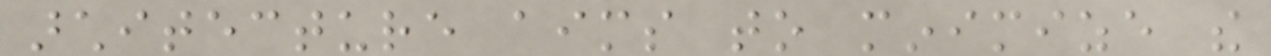architecture aims to minimize the
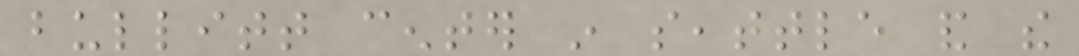bullitt center in seattle and the
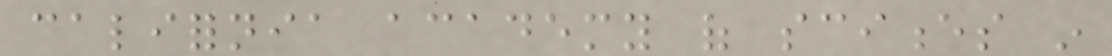california academy of sciences in
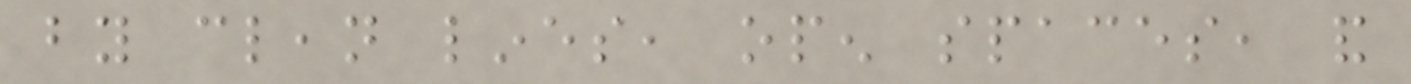by clean lines, open spaces, and
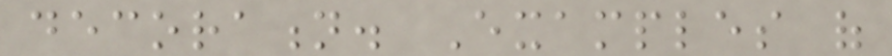decoration. Examples of
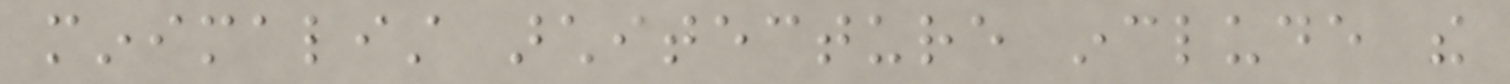minimalist architecture include the
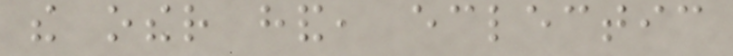the other hand, eclectic
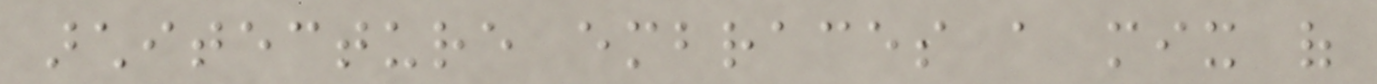architecture embraces a mix of
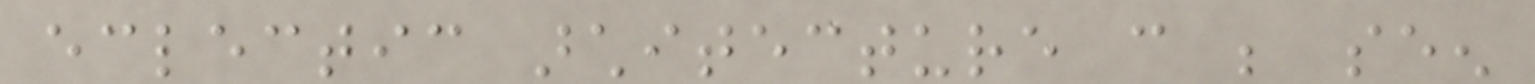eclectic architecture can be seen
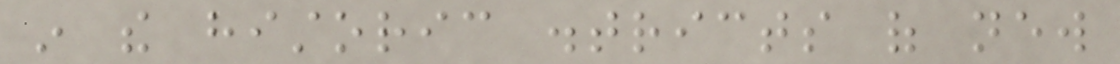in the historic districts of new
